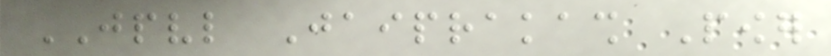JPVL Jaiprakash Power
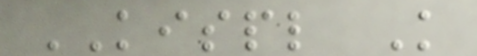KISPL Knowledge
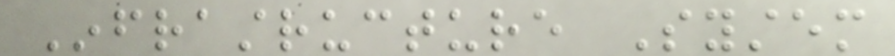Infrastructure System
